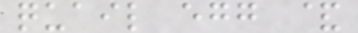quail egg &
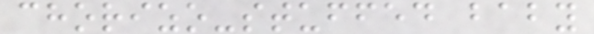chorizo-stuffed baby
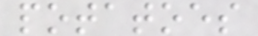potatoes
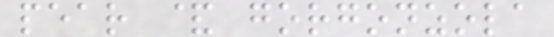pear & gorgonzola
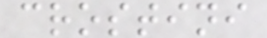crostini
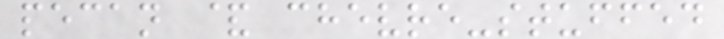pecan & chevre-stuffed
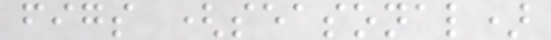figs (seasonal)
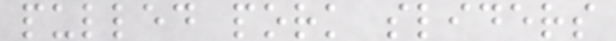pulled pork sliders
